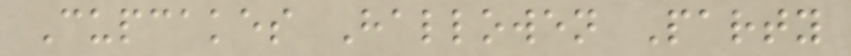Cupcakes Hallowen Party
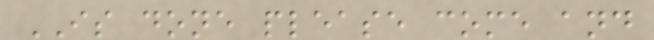IS done please come and
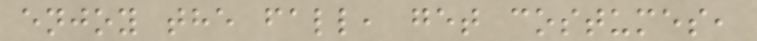enjoy the fall, get costumes,
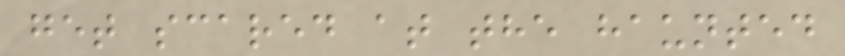get scared at the haunted
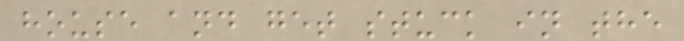house and get stuck in the
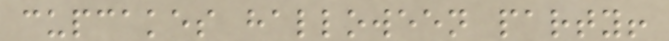cupcakes halloween party!
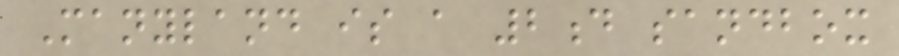Manyland is a 2d sandbox
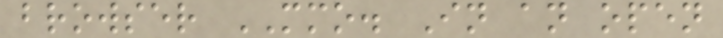browser MMO. In an open
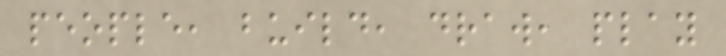people, build, draw, play
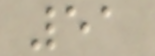51
